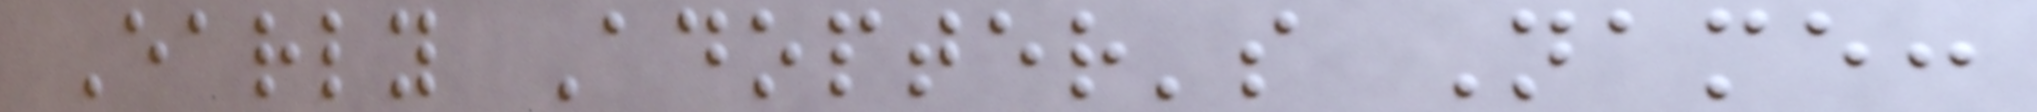Early Adopter's Name:
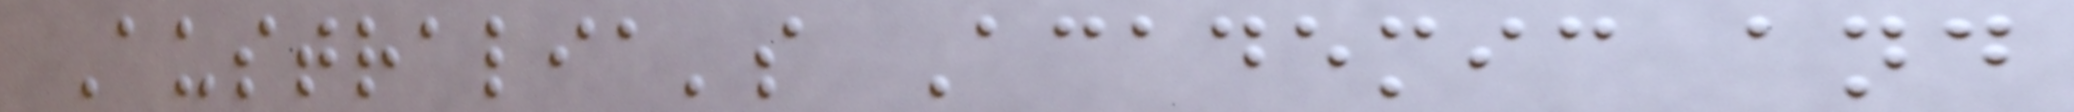Australia's Academic and
